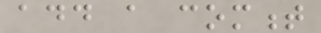add a comment
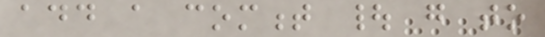add a comment | go to
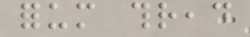forum thread
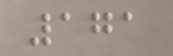171
